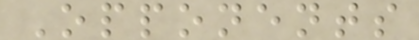Opponents
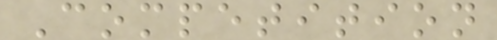Competition
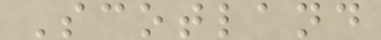Scotland
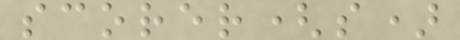scorer(s)
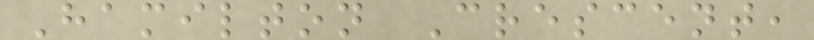Hamilton Crescent,
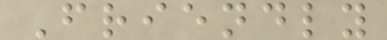Friendly
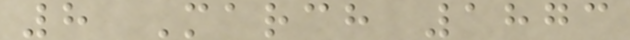8 March 1873
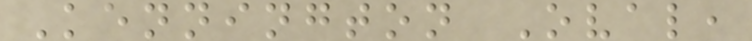Kennington Oval,
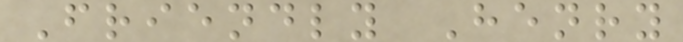Friendly Henry
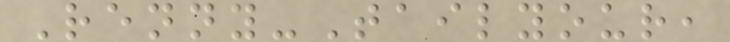Renny-Tailyour,
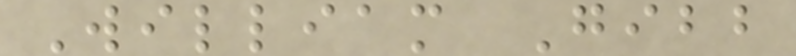William Gibb
